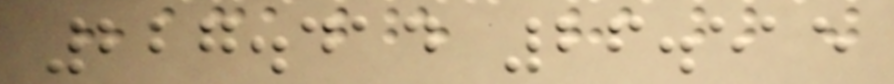227.414 26.515
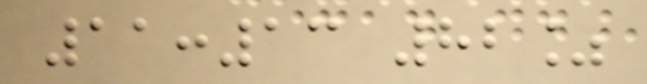11:13 82%
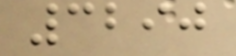3290
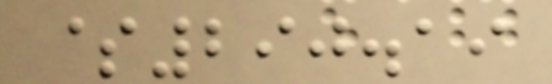$290.19
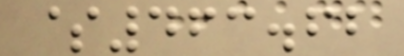$463.62
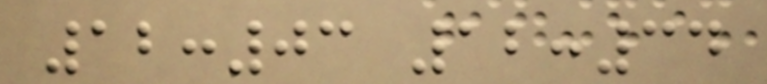12:03 12:34
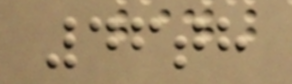46th
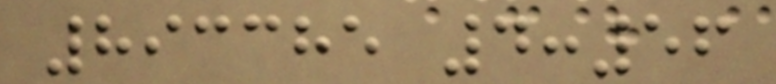893385 4:56
